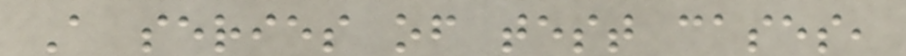A series of test cases,
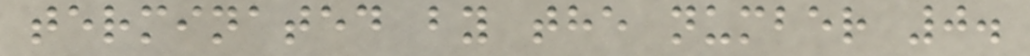terminated by the number 0.
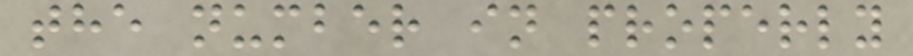the number in properly
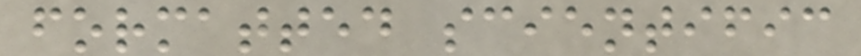formatted scientific
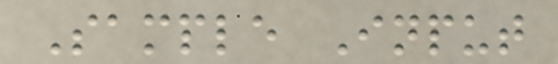Sample Input
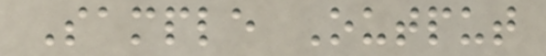Sample Output
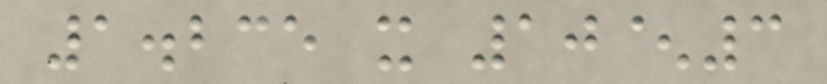1.235 x 10^3
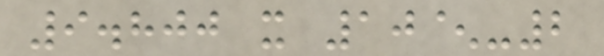9.800 x 10^-2
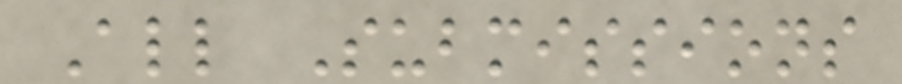All Submissions
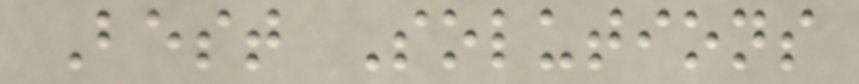Best Solutions
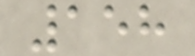158
